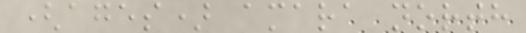(ages) amara north
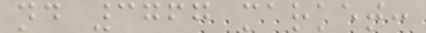nd 3767 market:
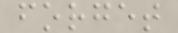forget
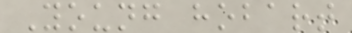Young hobart
